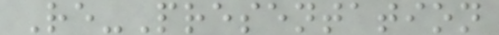Re-Presentation
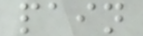pain
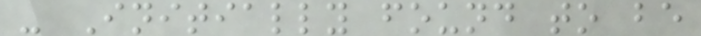- Initially found to be
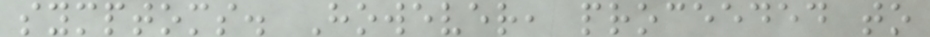symptoms. However, proceeded to
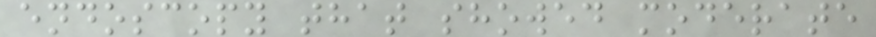endoscopy that showed moderate
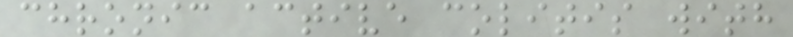chronic active colitis with
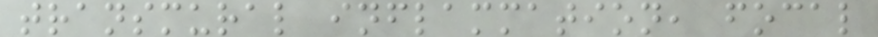transmural inflammation, focal
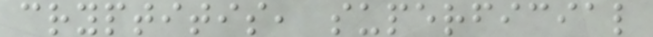cryptitis, superficial
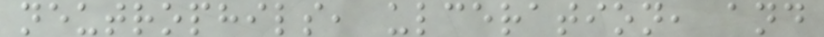neutrophils, ulceration, and
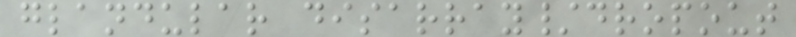glandular disarray/dropout
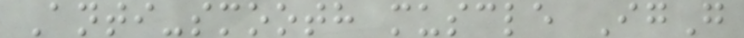Anti-smooth muscle IgG
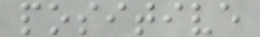positive
